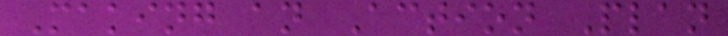Making an Action Plan
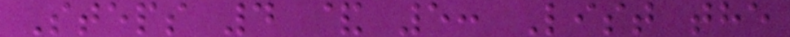Steps 4 & 5: List the
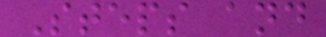Steps and
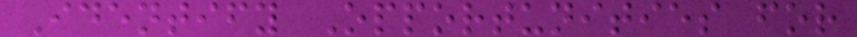Identify Opportunities for
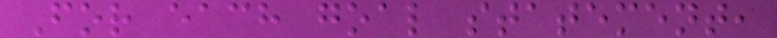For each goal statement,
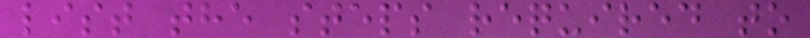list the steps required to
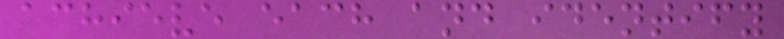achieve each and identify
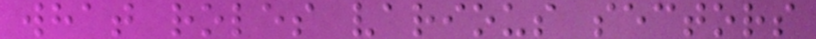what roles various sectors
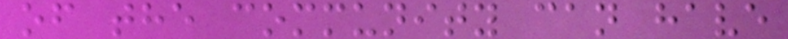of the community can have
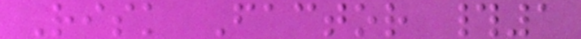Risk Factor #1
